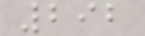292
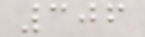306
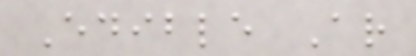Edible Ar
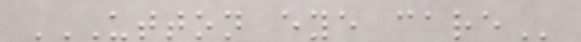UTTON EYE CARE
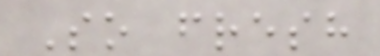So fresh
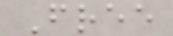Free
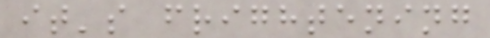it's frightening
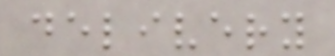delivery
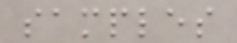samples
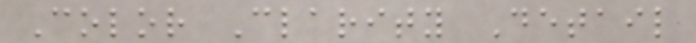Color Clarity Detail
